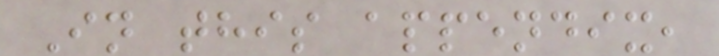In this appendix,
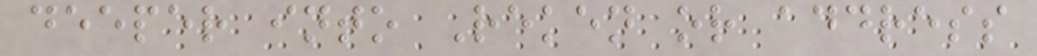deeper into Reken or address
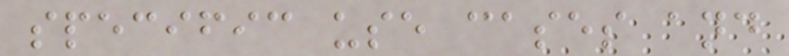specific use cases and
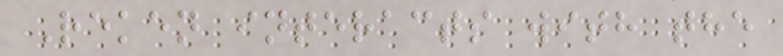Reken interacts with the
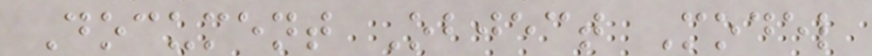Document Object Model
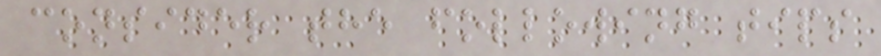consider the following tips
